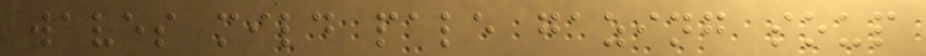waves mild pale gazing soup
